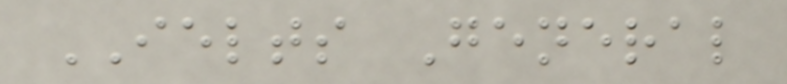IELTS General
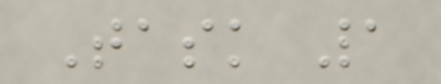Task 1
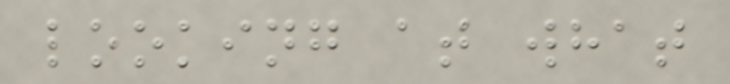looking at what
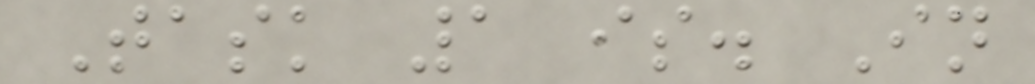Task 1 is. In
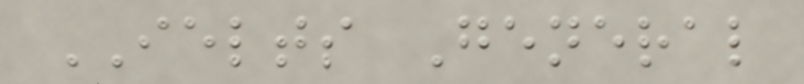IELTS General
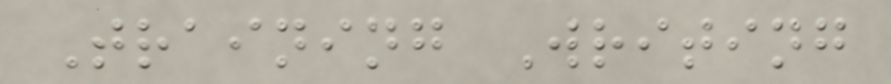Training Writing
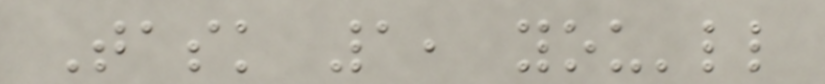Task 1, you'll
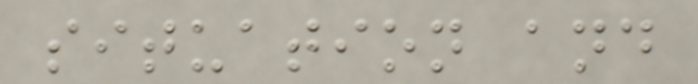situation and
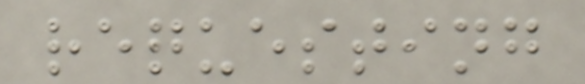requesting
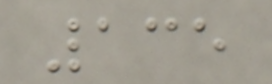135
